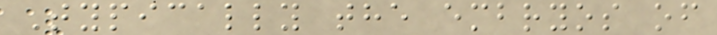Typically the embryos of
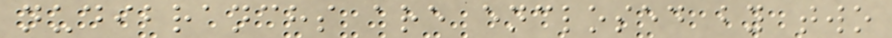nudibranchs are enclosed by two
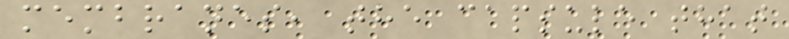membranes, the capsule that
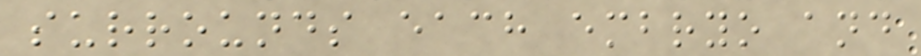surrounds each embryo and
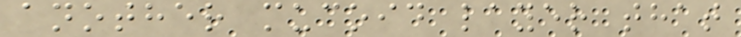another mucoid layer that
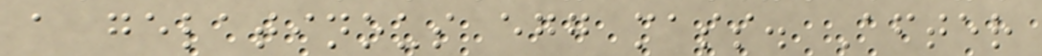a gelatinous egg mass. After
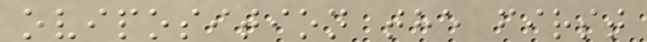oviposition the first
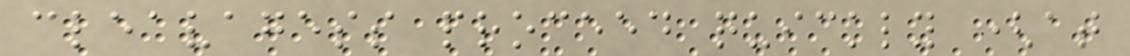cleavagess proceed quickly (at
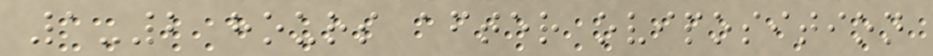1-2 hours after oviposition
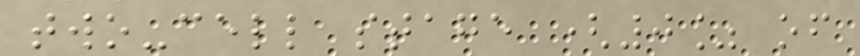two-cell stage (0% of
